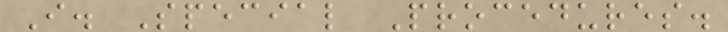I. Special Procedures.
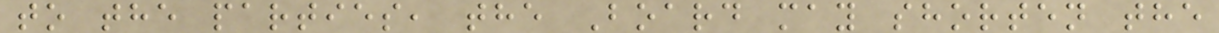to the parties, the Board may shorten the
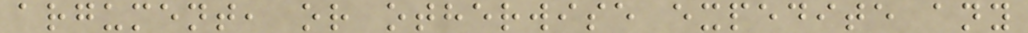argument, or otherwise expedite any
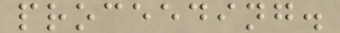proceeding.
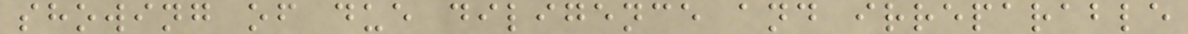showing of due diligence and irreparable
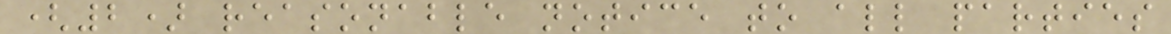(2) reasonable notice to all parties
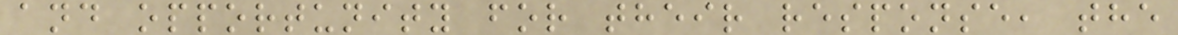and opportunity for their response, the
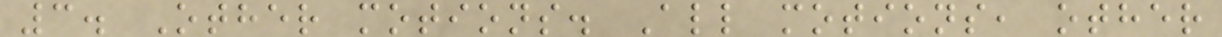3. Other motions. All motions, other
